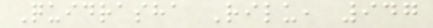Quidrasha Rilu, 947
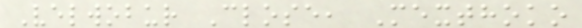Velwobur Close, Mexthoko
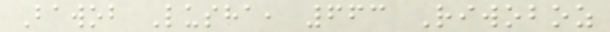Bawob Lusha, 663 Riwoboz
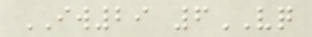IW29 6VQ
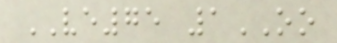VE75 1OO
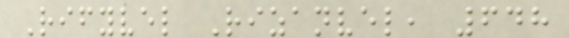Rifyvel Rizanvel, 648
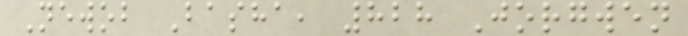Newob Basha, 828 Jorgwen
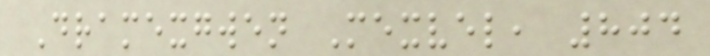Dramexgwen Mexvel, 804
